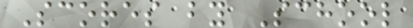Scores by School
